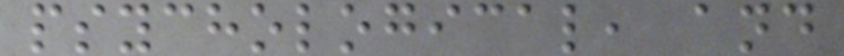psychological, and
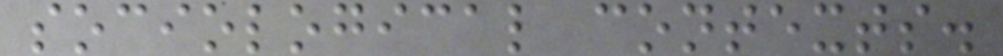sociological contexts.
